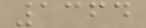1364
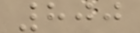800
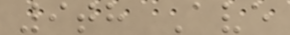9th Ave
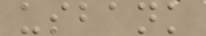usbank
